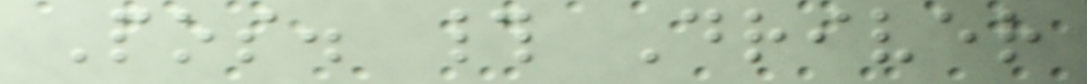Pos. # Driver
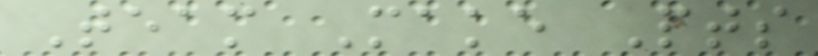Team Make Pts
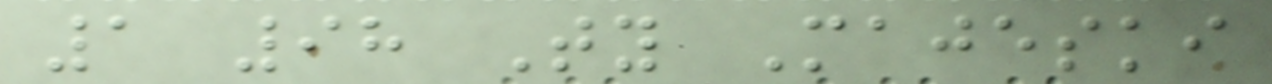1 98 Ty Majeski
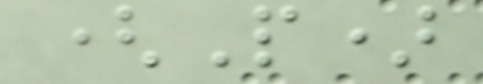(P)
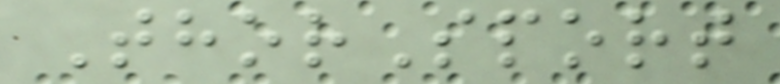ThorSport
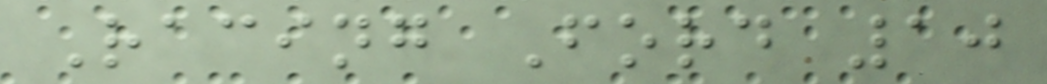Racing Ford 10
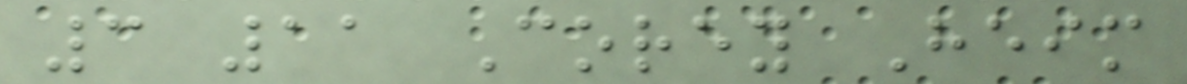3 11 Corey Heim
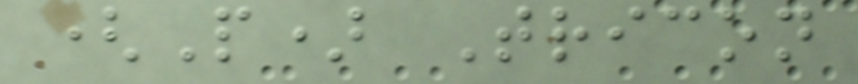(P) Tricon
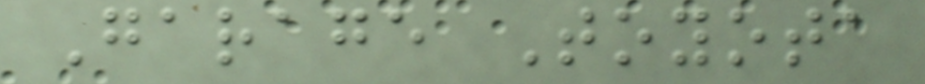Garage Toyota
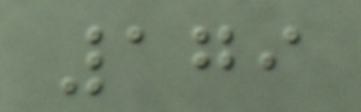179
